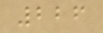226
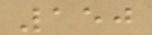150
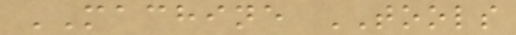MACHINE TOOLS
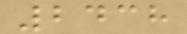2438
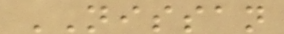NISSAN
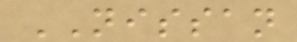NISSAN
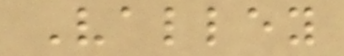Valley
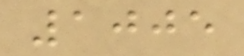1005
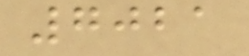7021
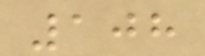108
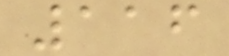116
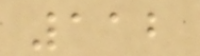112
